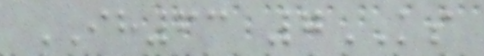IH63 7KS
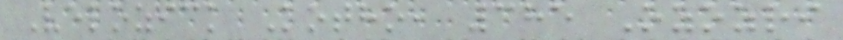Velozick Kotho, 385 Ozozri
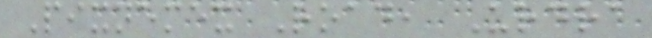Pixnemex Road, Urdra
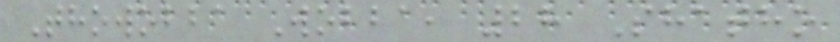Thowobba Wobba, 28 Shatho
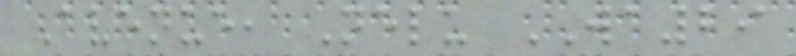Avenue, Nelu WA29
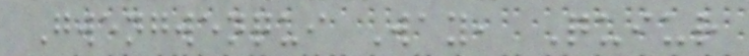Gwengwenqui Way, Quiur
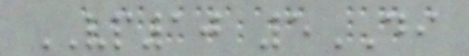VP10 5DI
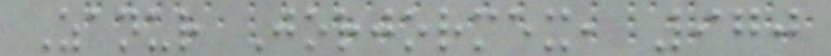Zanur Jorjormex, 970
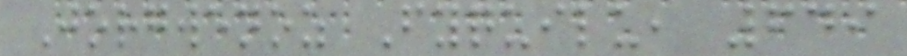Jorgwenoz Fyquilu, 649
